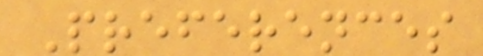Preferences
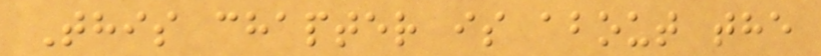This chapter is about the
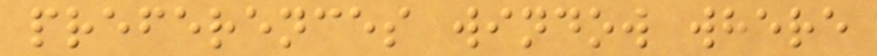preferences window where
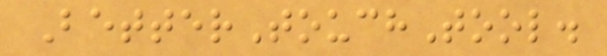BetterTouchTool.
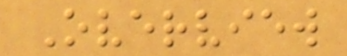Overview
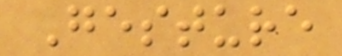Gesture
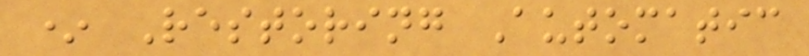* Restoring Automatic
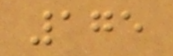175
